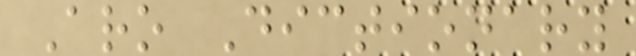Aro Dictionary
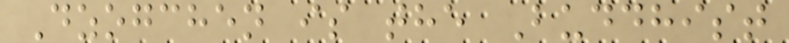Dzogchen is the Buddhist
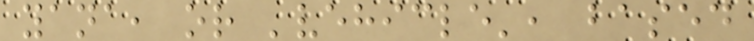yana, or 'vehicle', based
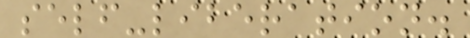self-liberation.
